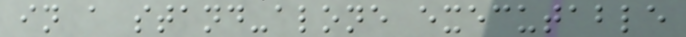in a stand-alone executable
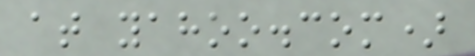at yahoo.com)
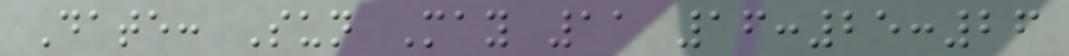Date: Sun May 11 16:25:26
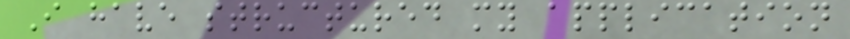I have structured my application
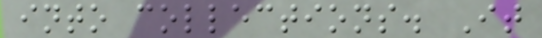into collections. It
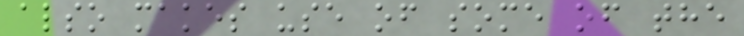also makes use of some of the
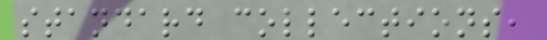standard collections,
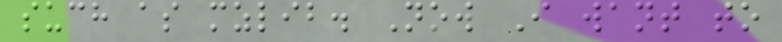such as mzlib. Now I want to
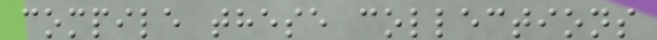compile these collections
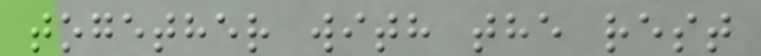together with the rest
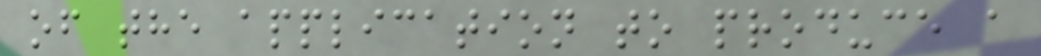of the application to produce a
